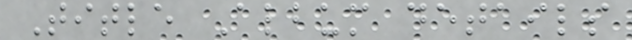Title Album details
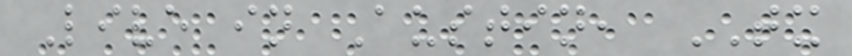Live in Austin, TX
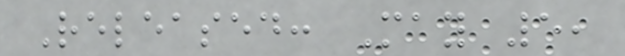Released: May 5,
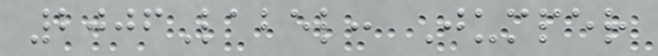2006Label: Jumper
